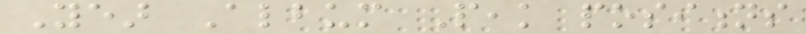Year Album Peak positions
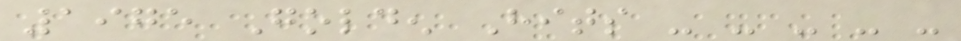1975 Golden Hits - - - - -
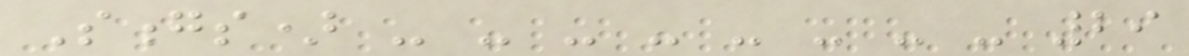Songs) - - - - - - - - 29
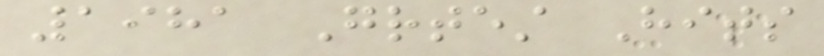1981 Greatest Hits
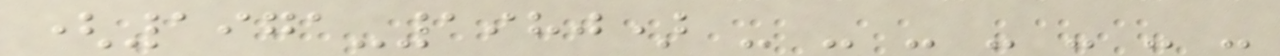(1971-1980) - - - - - - -
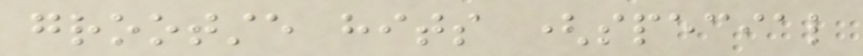grootste hits (special
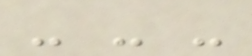- - -
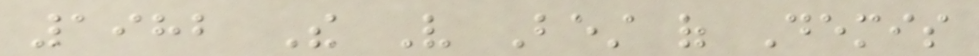1982 The Very Best of Demis
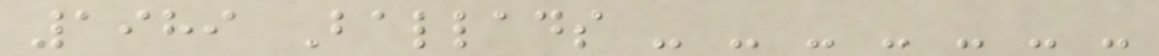1989 Ballads - - - - - - -
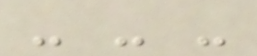- - -
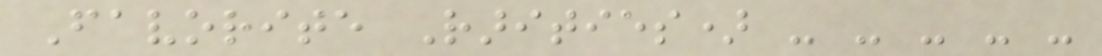Favorite Rarities) - - - - -
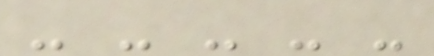- - - - -
